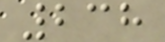238
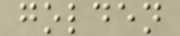golden
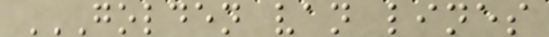GOLDEN VAN LINES
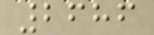2686
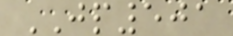JP501
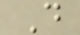D
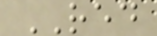RED
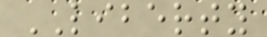LIBERTY
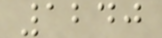1240
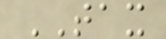TAX
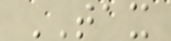TAX
